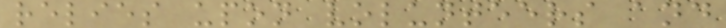relies upon volunteers and
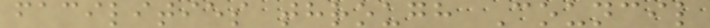facilities through Council
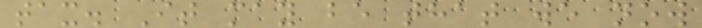tax. It may be that we now
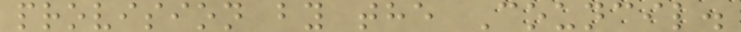provision by the Council.
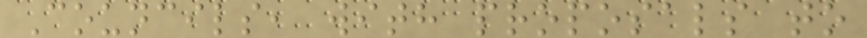Councils, with proposals to
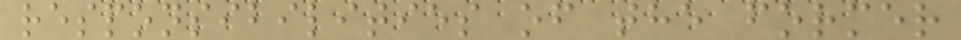responsibilities of the former
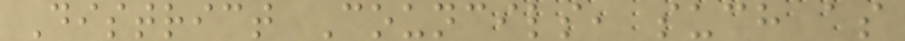District Councils, such as
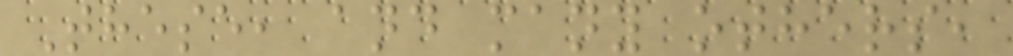These, and many others,
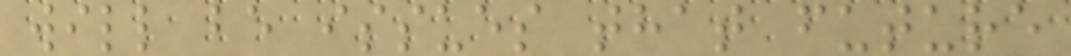will be issues that future
